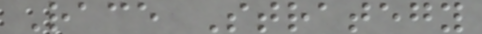Race Strategy
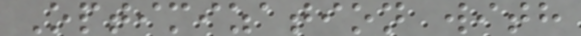Optimization with
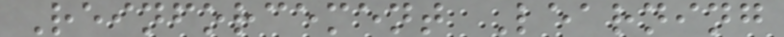Reinforcement Learning
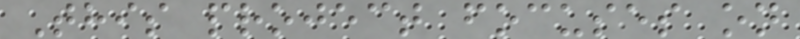This project focuses on
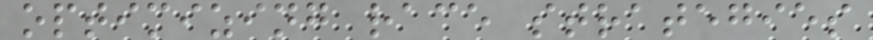optimizing race strategies
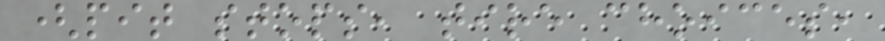(pit stops, tire choices,
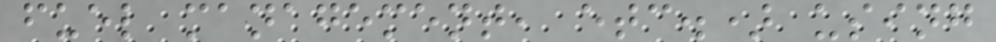fuel management, etc.) using
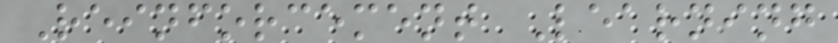Reinforcement Learning
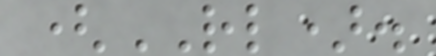(RL).
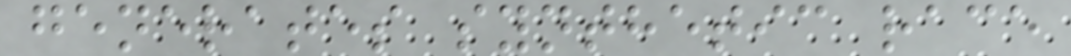generates synthetic race
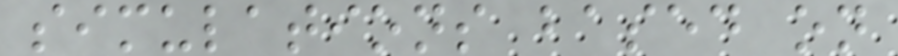simulations based on
